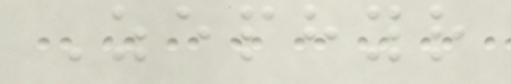Zephyr
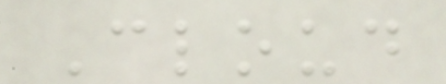Cloud
